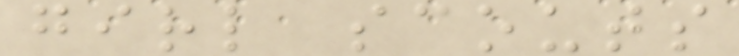girl scouts
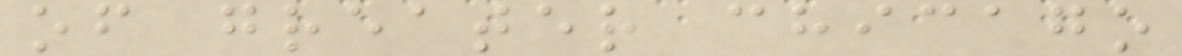of greater chicago
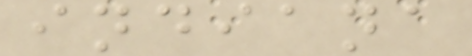indiana
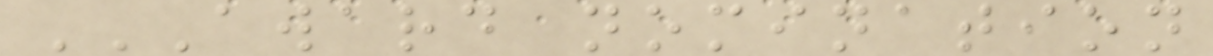AWARD NOMINATION
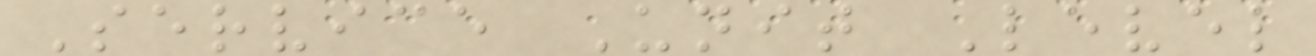Service Unit Level
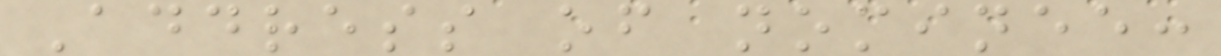Address of nominee:
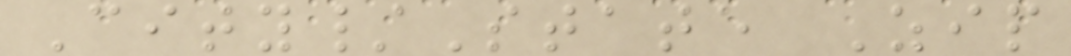City/State Zip
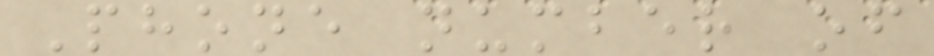Phone number of
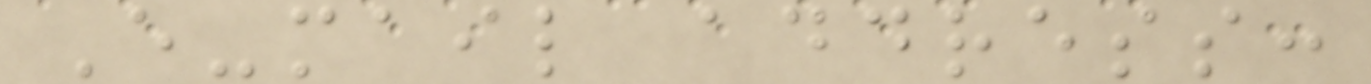E-mail address:
